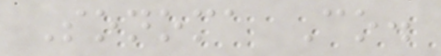Sonoma Co.
